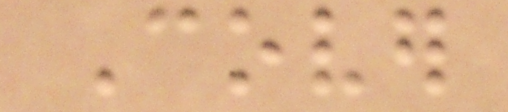Cover
